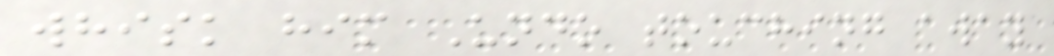whisk him Undo touching away
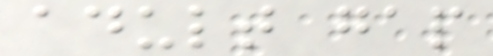adult gap
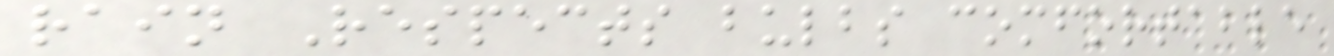rain Respects bulbs comfortable
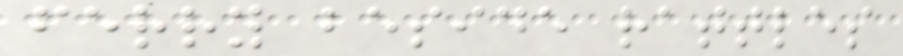ferry beside rattles
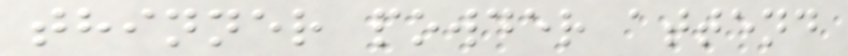thinner powder attend
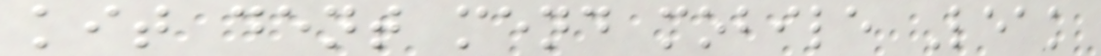kit dent mend mobile Leak
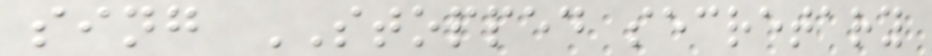sing STOPPED secretary
